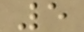5
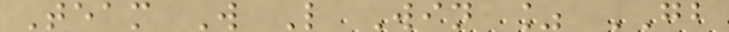Team W L Win % GB
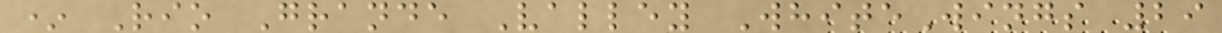* Rio Grande Valley WhiteWings 29
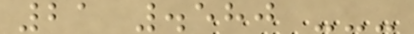21 .580 ---
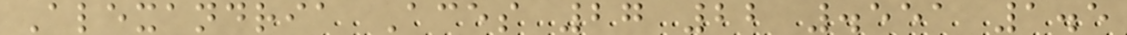Alexandria Aces 27 22 .551 1.5
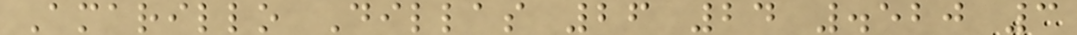Amarillo Dillas 26 24 .520 3
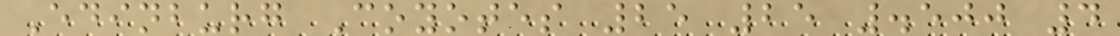Edinburg Coyotes 25 25 .500 4
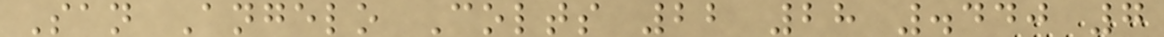San Angelo Colts 22 28 .440 7
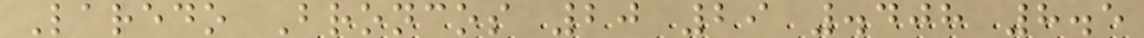Laredo Broncos 20 29 .408 8.5
